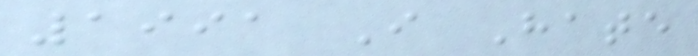1991 I Hate
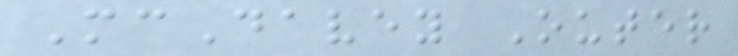McDavey Outer
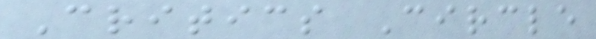Critics Circle
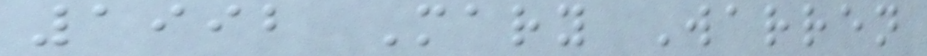1992 Mary Warren
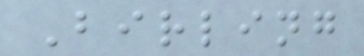Birling
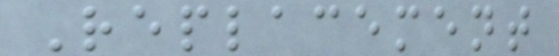Replacement
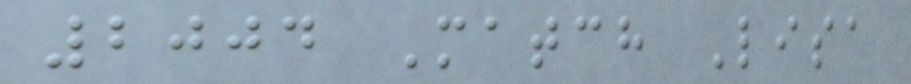2004 Match Lisa
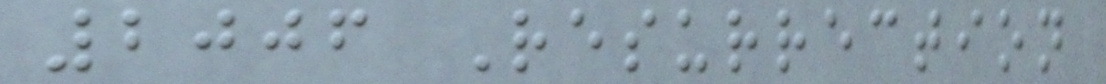2006 Resurrection
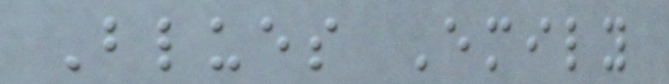Blues Emily
